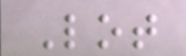Lot
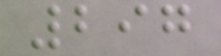297
